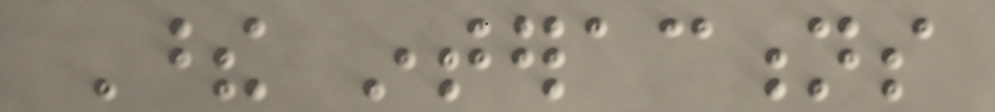These interactions
